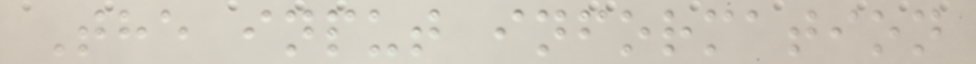The input information
